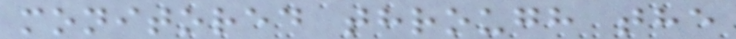monitored through the
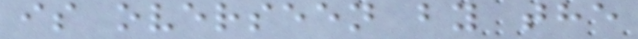is overseen by the
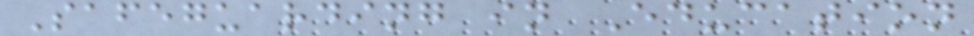Safeguarding in Education
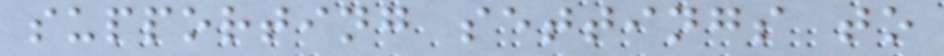supporting settings to
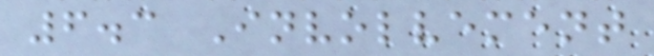6.3 Involvement
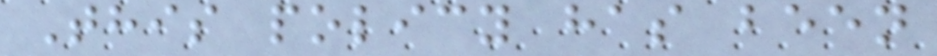This policy has been
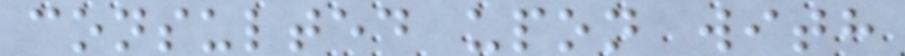consulted upon with
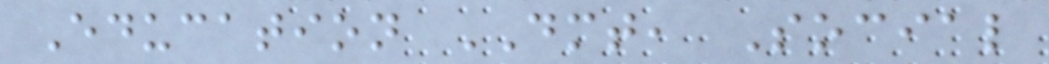Education DMT, Social
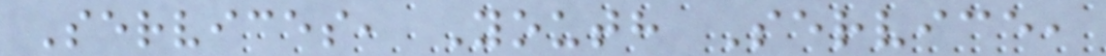Services, Youth Service,
